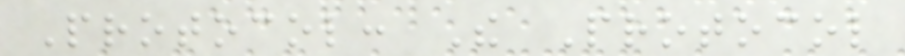Protocol: The Protocol
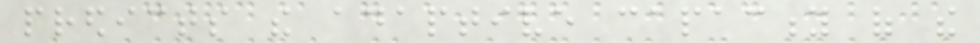predicts the adaptive capacity of the
